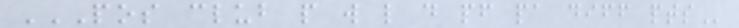POS CLUB P W L D PF PA DIFF PTS
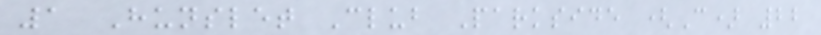1 Hunslet Club Parkside (C) 22
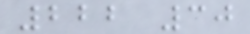222 30
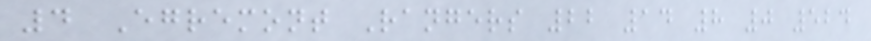4 Egremont Rangers 22 14 8 0 524
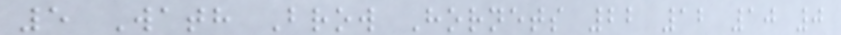5 Wath Brow Hornets 22 12 10 0
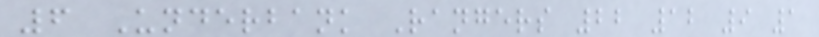6 Underbank Rangers 22 12 9 1
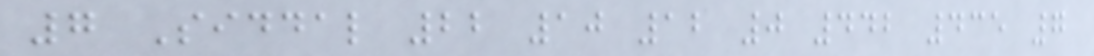7 Siddal 22 10 12 0 442 435 7
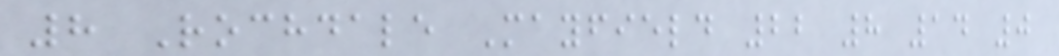8 Rochdale Mayfield 22 8 14 0
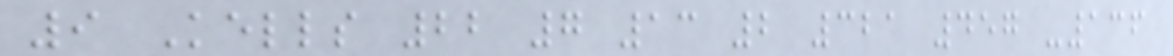9 Kells 22 7 13 2 321 457 -136
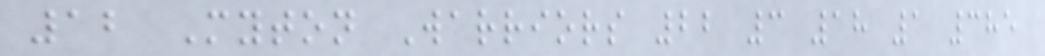12 Myton Warriors 22 3 18 1 385
